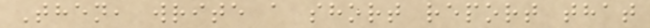Then, write a short report that
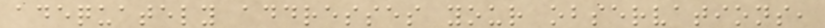adequately addresses your observations,
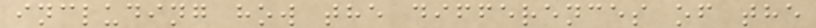including how the differences of the
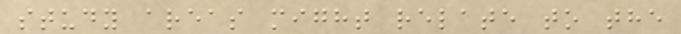study areas might relate to the
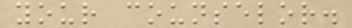your counselor.
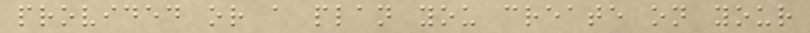provided or a plan you create on your
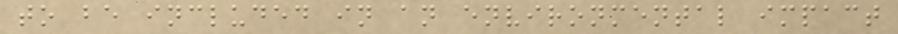to be included in an environmental impact
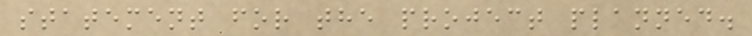statement for the project planned.
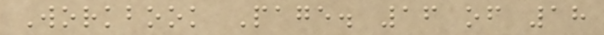Workbook Page. 16 of 18
